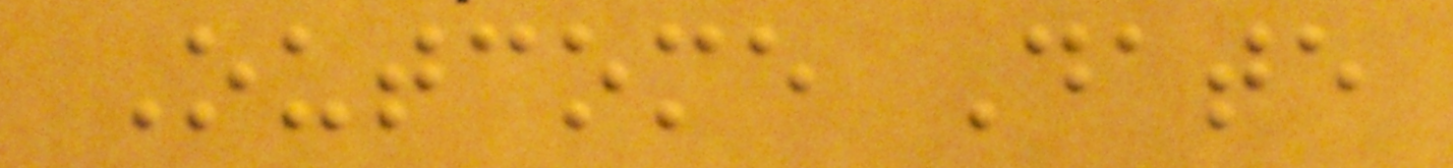Outcome Date
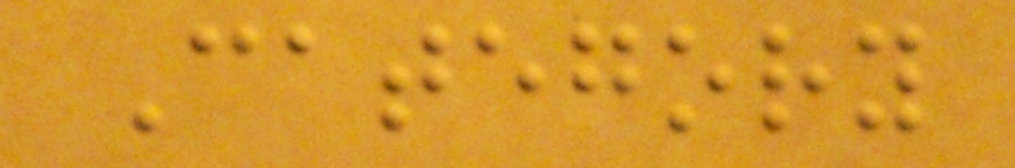Category
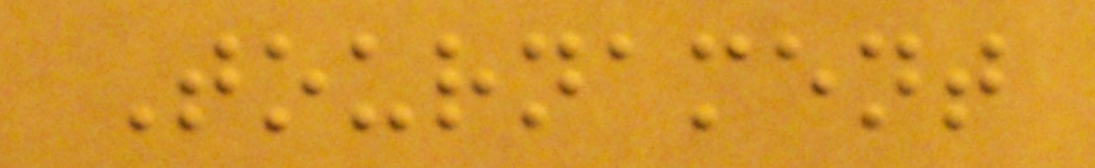Tournament
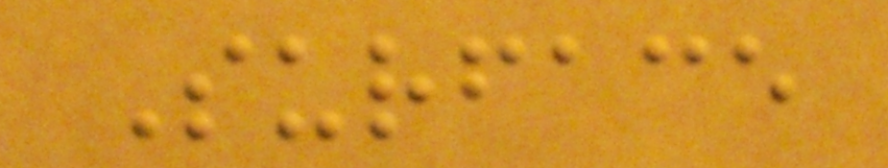Surface
